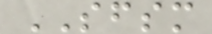SFSM
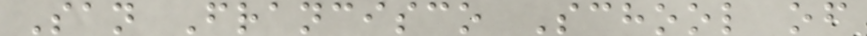San Francisco School of
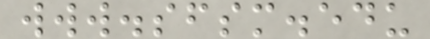www.sfsm.edu
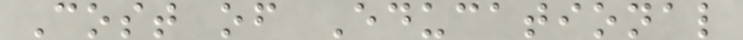Cost of Educational
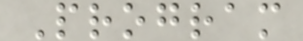Program
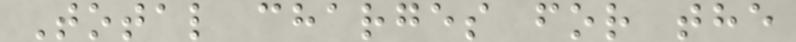Total charges for the
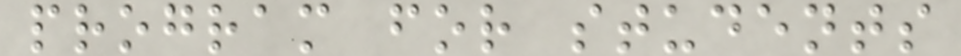program for students
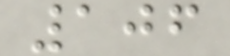106
